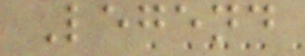Legend
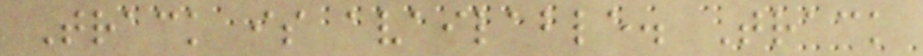Track is available. Track
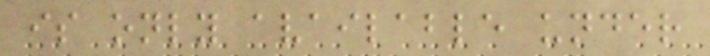is only available under
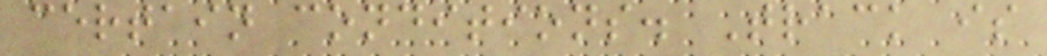certain conditions. Track is
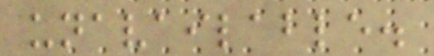unavailable.
